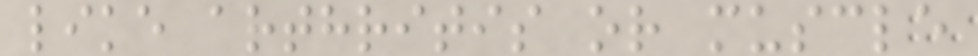like arthritis or muscle
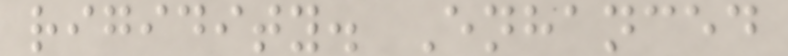rigidity. Enhanced
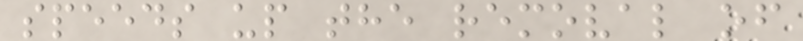speeds up the removal of
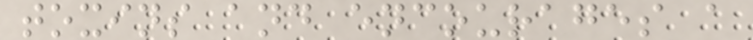toxins and encourages a
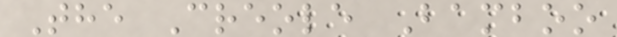The Creole Bamboo
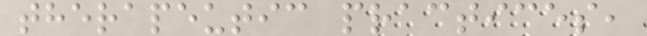therapeutic practices,
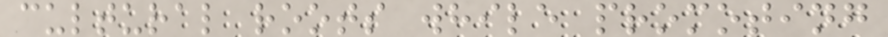cultural roots while promoting
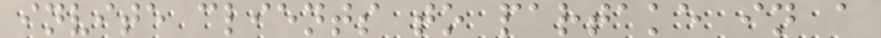invite clients to partake in a
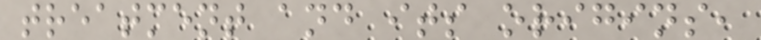treatment and its origins,
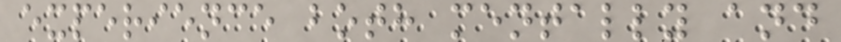experience both mentally and
